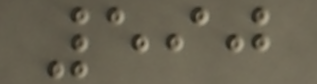590
